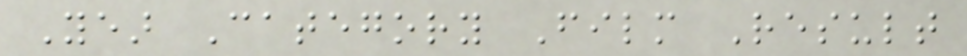Year Category Film Result
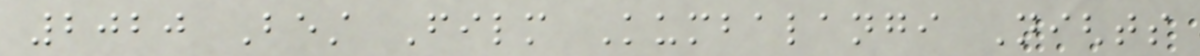2020 Best Film Kumbalangi Nights
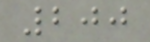200
